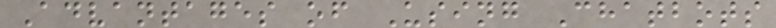Advantages of Using Chatbots
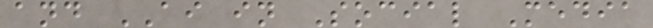and AI in Social Media
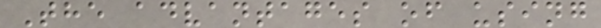The advantages of using
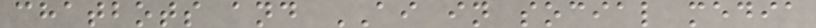chatbots and AI in social media
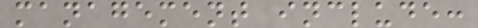management include:
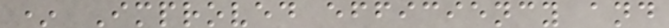* Improved efficiency and
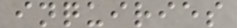inquiries
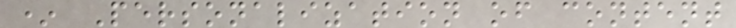* Personalization of content
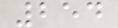254
